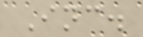Inc.
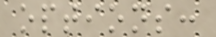options:
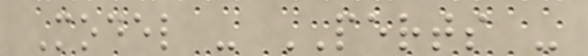Model - PERTS -
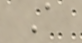A
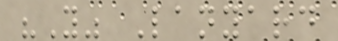"Y" Lanyard
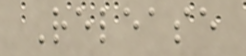Release
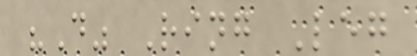"D" Ring Leg
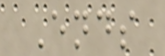Ends
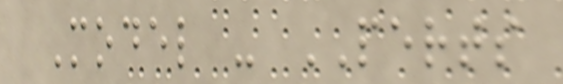Model - PERTS
